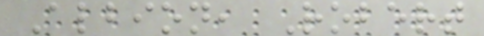Albion, Robert
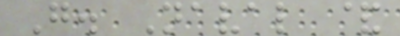G. Naval &
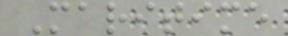Maritime
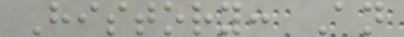History: An
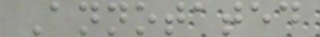Annotated
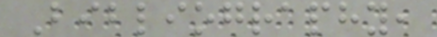Bibliography,
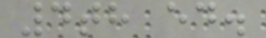4th ed.
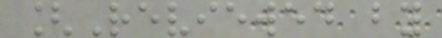[Reviewed by
